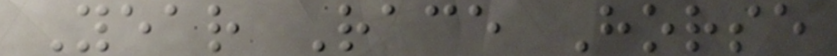Year Race Horse
